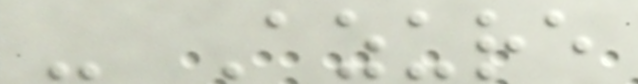- Azure
